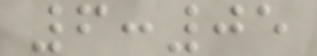6:05
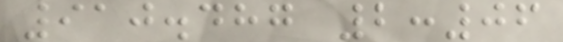910.487 2:06
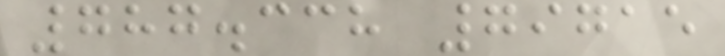787.338 79715
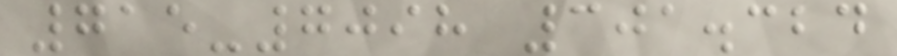715-7098 301.324
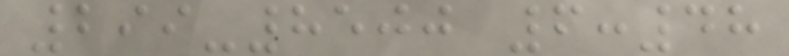299-8500 6:48
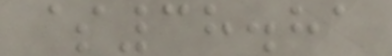$38.81
